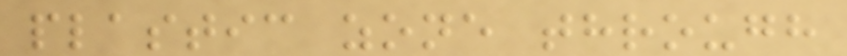plastic zone through
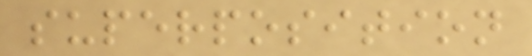superposition
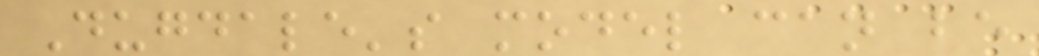Dugdale's model can be
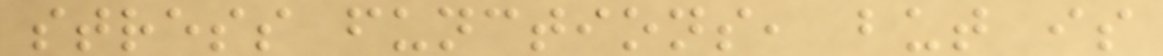stress functions, but is
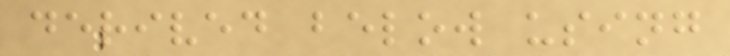derived below using
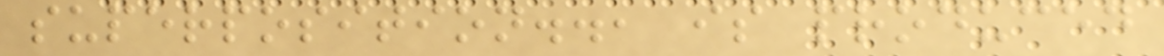superposition.., is produced
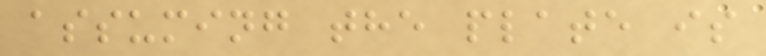assuming the plate is
